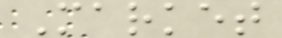Market
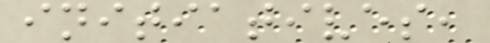initiatives,
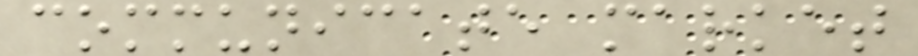communicate market
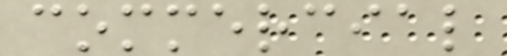commercial
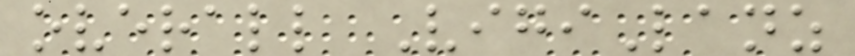overall VigiLanz
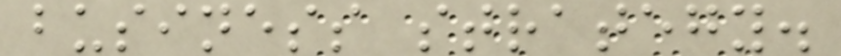business strategy.
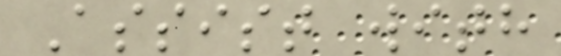Assist with
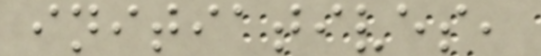initiatives,
